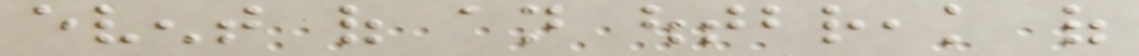event of an outbreak of
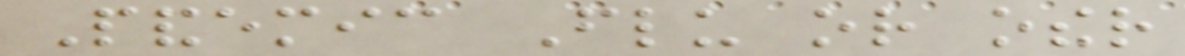Pandemic Flu or other
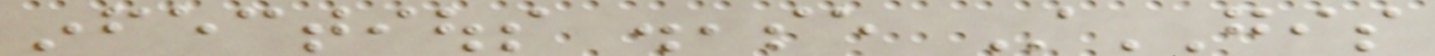infectious disease StGIS
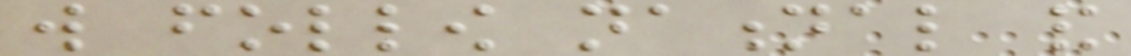will follow national and
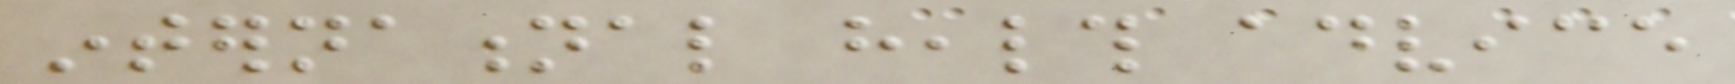international health advice
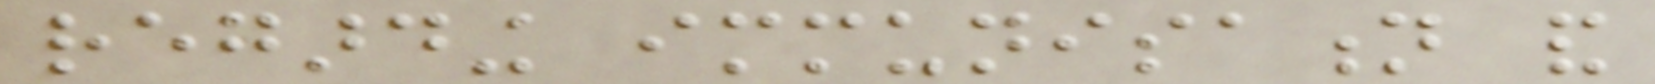regarding immunisation and
